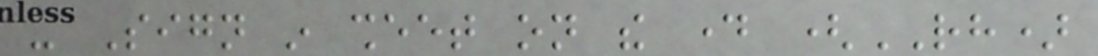- Sign in sheet on the day (RH)
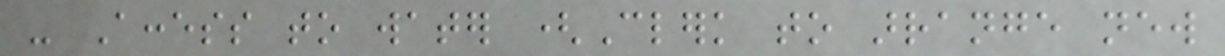- Access to water (Clerk to arrange new
